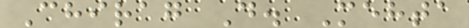Chirag D. Mehta
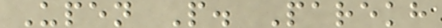Upen P. Parekh
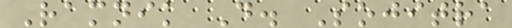Ramnik D. Sojitra
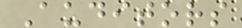Auditors
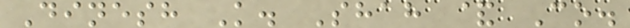Dinesh K. Shah & Co.
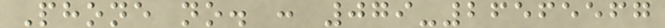Phone no. : 079-26565567
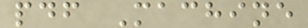pdf Machine
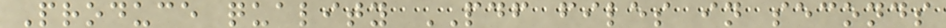Produce quality PDF files in seconds
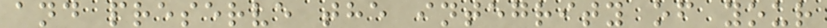and preserve the integrity of your
